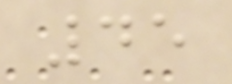45
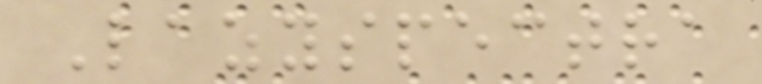Lazyspectra
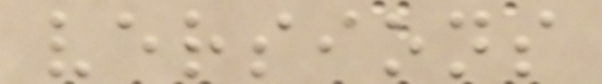versions
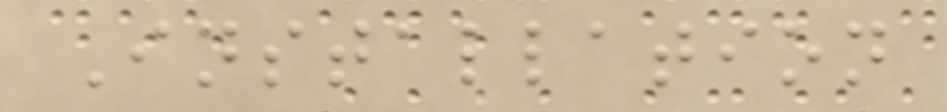Installation
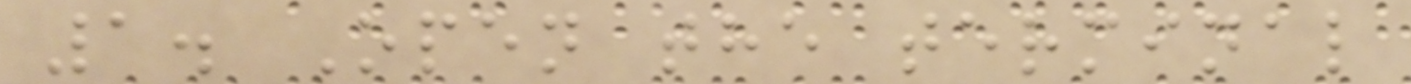1. Open the terminal
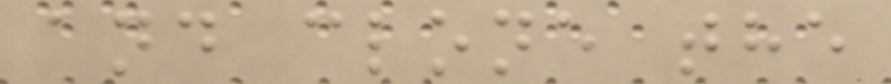and clone the
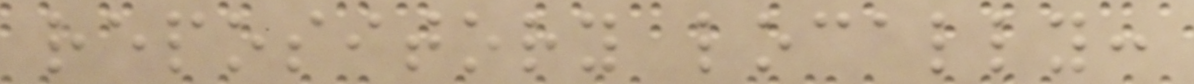repository locally:
